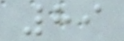89
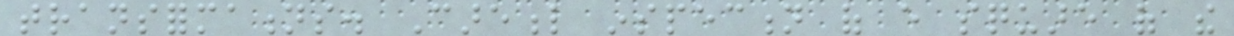transformations. Careful inspection of every square of the
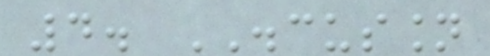4. DISCUSSION
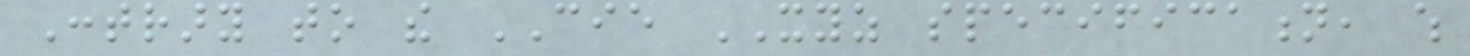Contrary to the CIE XYZ specification, which
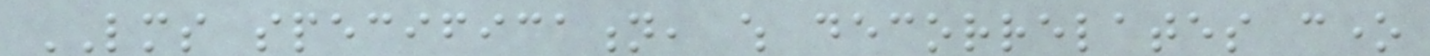LMS specification, which decorrelates cone
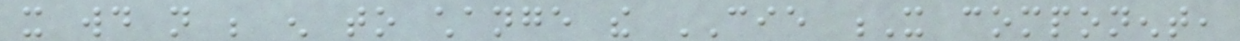it would not be enough to change the CIE X component,
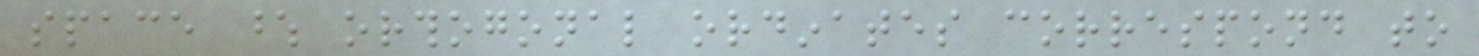space whose orthogonal ordinates correspond to
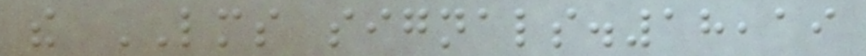the LMS signals.18,19
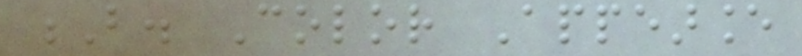B. Color Appearance
